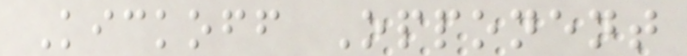Kickoff Opponent
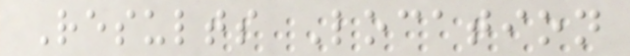Results Location
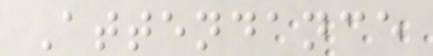Attendance
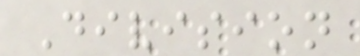Division
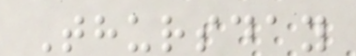Thursday
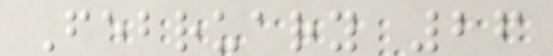February 26
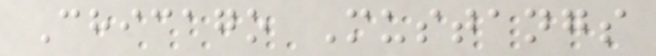Chicago Mustangs
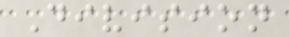Division
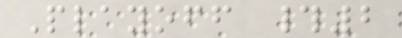Playoff #2
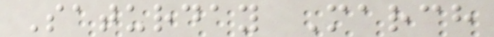Saturday March
